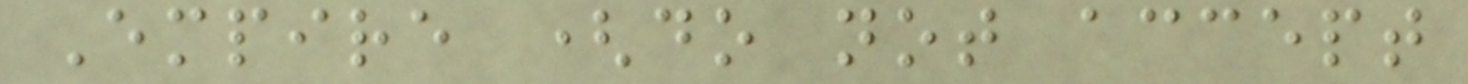Empire (do not accept
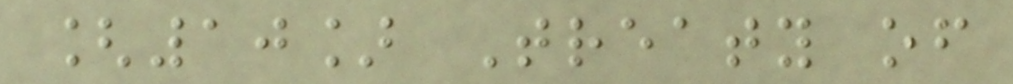[10] Treaty of
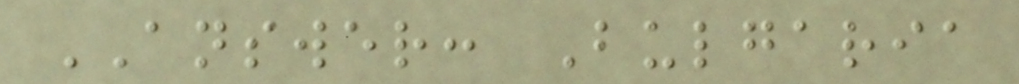ANSWER: Bulgaria
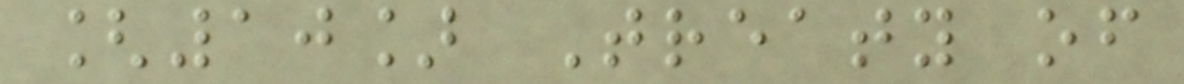[10] Treaty of
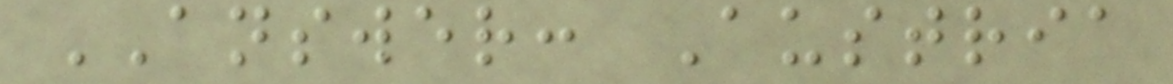ANSWER: Austria
